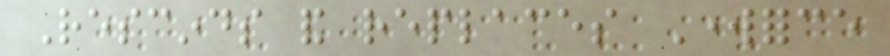Rescinds and replaces Workforce
